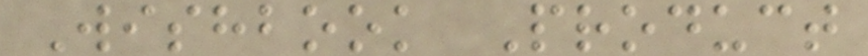Wishbook Product
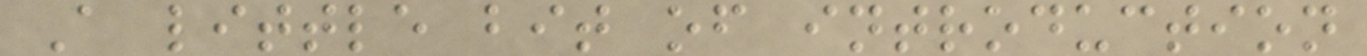A little bit of introduction
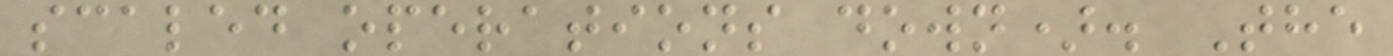scaled operations down). The
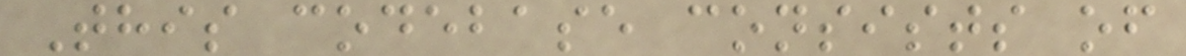This codebase consists of
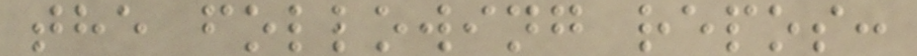the following repos:
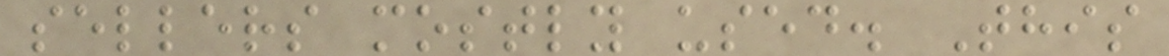sellers mostly used. This
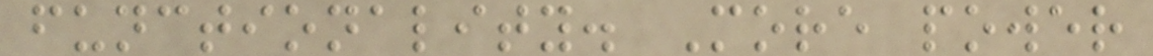functionality. More power
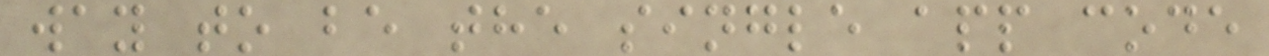way to be the single app code
